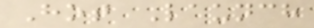Hot Launch
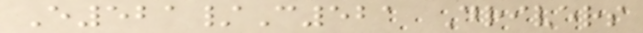E521/C521 Drivers
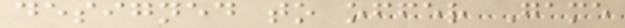designed to offer Game
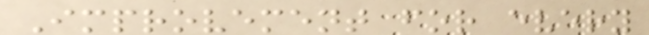Improvement for every
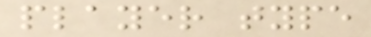player type
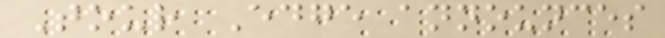Tour Edge announces
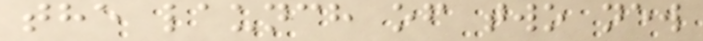the launch of two new
